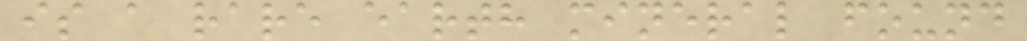is a rare earth mineral found
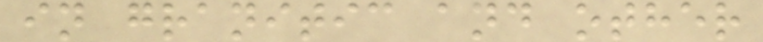in granitic and other
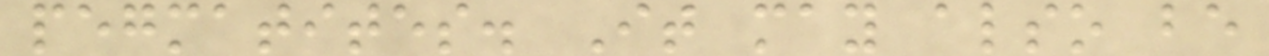pegmatites. It may also be
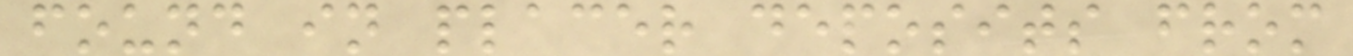found in placer deposits from
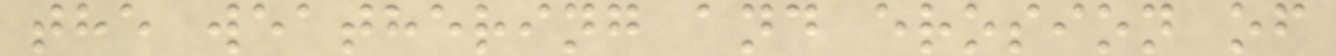the weathering and erosion of
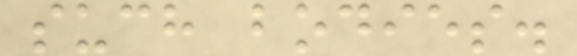such bodies.
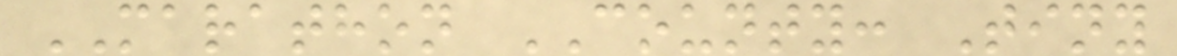MARATHON COUNTY: Tiny
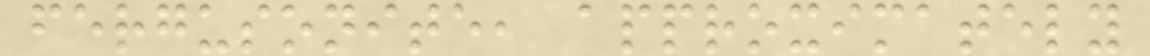fergusonite, approximately
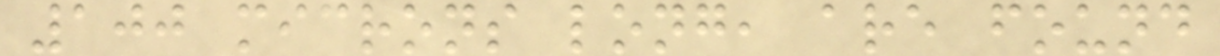100 microns long, are found
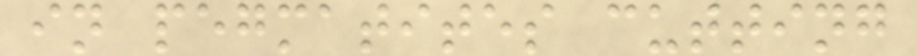in pegmatites cutting
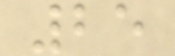25
